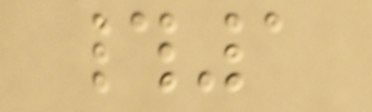#1
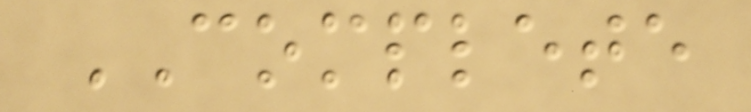COMPLETE
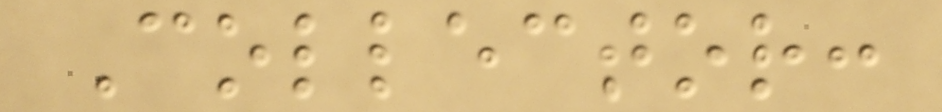Collector:
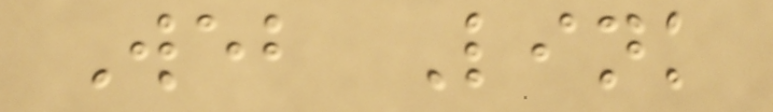Web Link
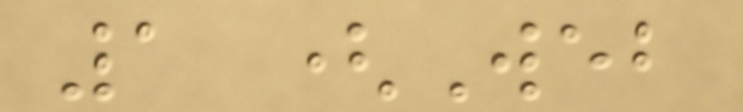1 (Web
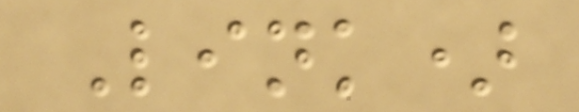Link)
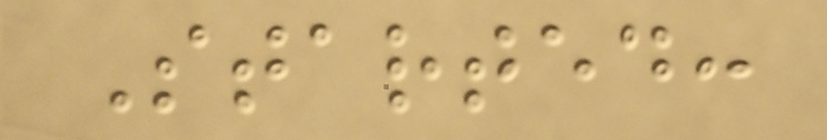Started:
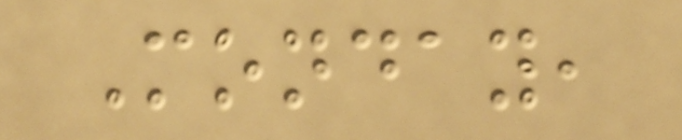Monday,
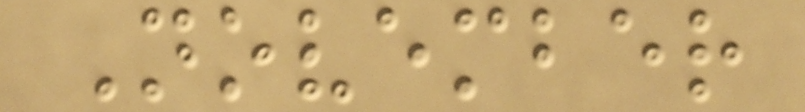November
